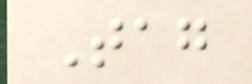Tag
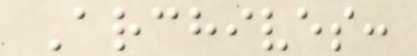Archives:
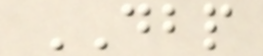DBP
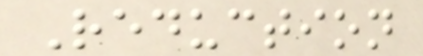Reduction
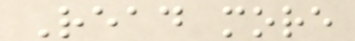Read more
